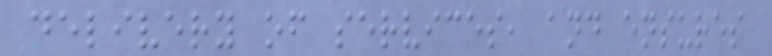delivery of services, and ensures
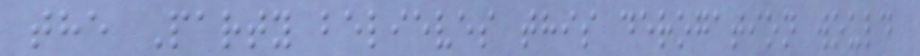the Party believes this derogation would
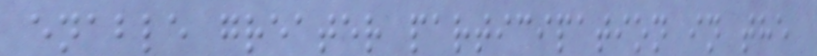enable greater participation in the
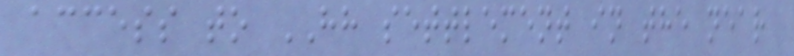access to HH settlement in the near
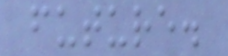future.
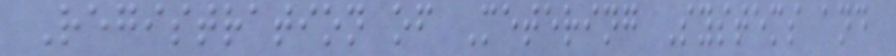Registration of Metering Systems and
